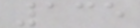135
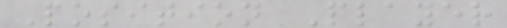Position Player
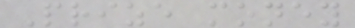Prize money
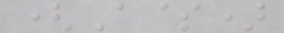(A$)
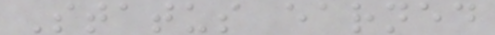Status earned
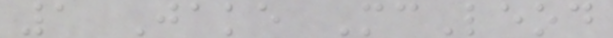1 Jake McLeod
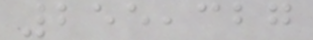255,327
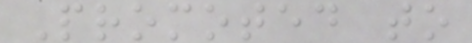Promoted to
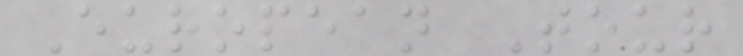European Tour
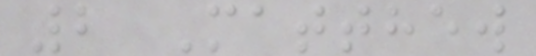2 Matthew
